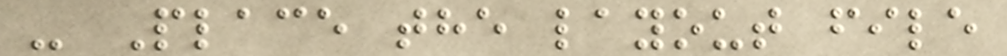- Place the layout file
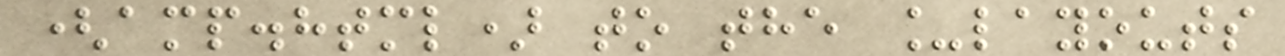(amp.html) to the _layouts
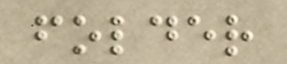folder
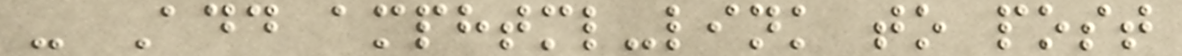- Add amphtml-link to post
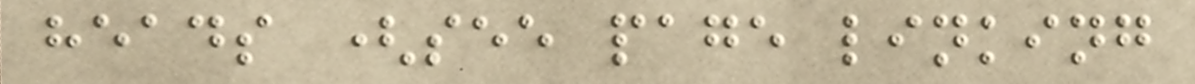heads (see page linking
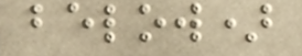below)
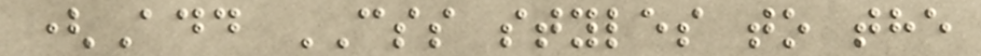(Add CSS styles to the
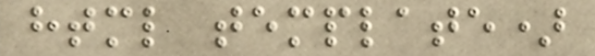html template)
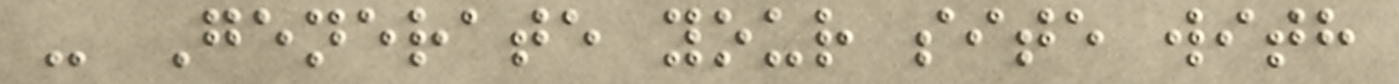- Generate your site with
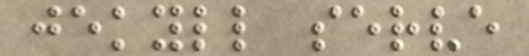jekyll serve
